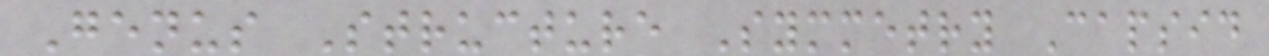Genus Structure Symmetry Capsid
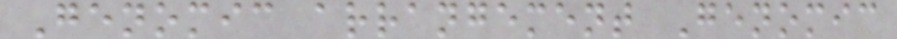Genomic arrangement Genomic
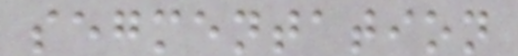segmentation
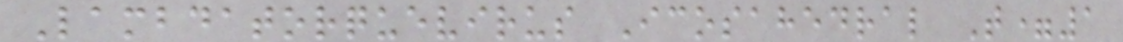Lambdatorquevirus Icosahedral T=1
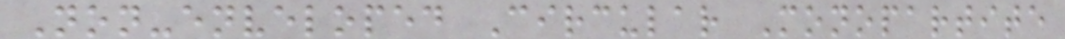Non-enveloped Circular Monopartite
